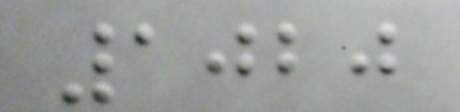1020
